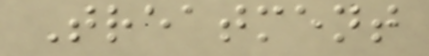Treatment
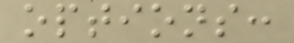options:
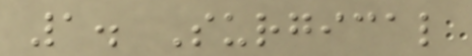1. Surgical
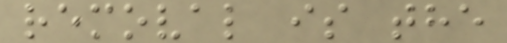removal is the
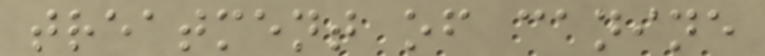treatment of canine
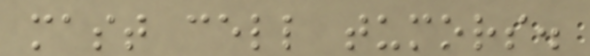mast cell tumors.
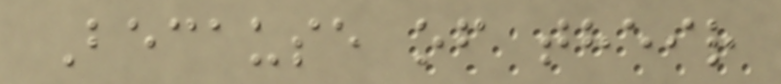Because of their
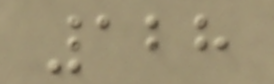128
